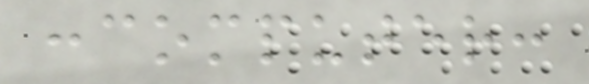:computer:
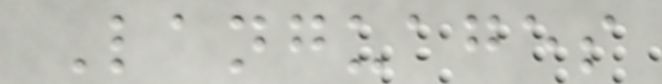Languages
